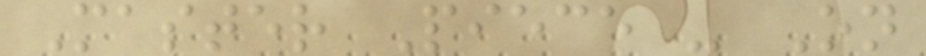Master Piece - On
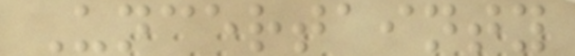Uncertainty
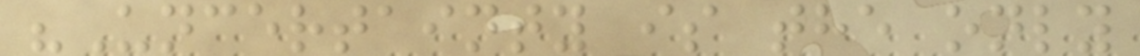"Uncertainty is the only
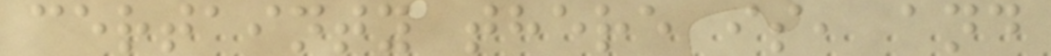certainty there is, and
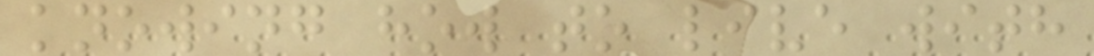knowing how to live with
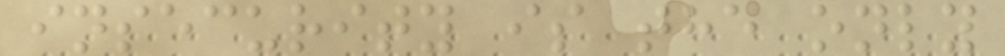insecurity is the only
